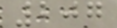207
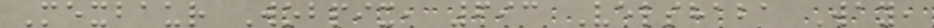Mexbaur Wobpix, 693 Velshaba Way,
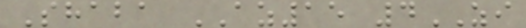Shaba AZ15 4ZI
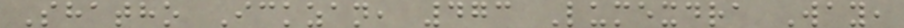Shatho Ickzan, 473 Lumexdra Way,
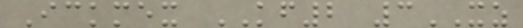Ickmex KF2 3XZ
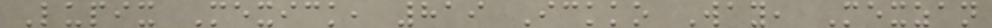Lupix Mexick, 819 Ickko Way, Mexzan
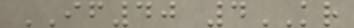IF40 4KR
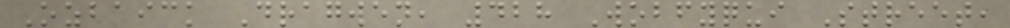Ozbaick Dragwen, 428 Wobfyqui Street,
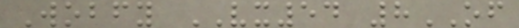Wobfy VX54 8OF
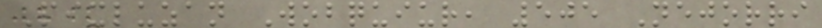Pixluzan Wobquiur, 505 Nejorri
